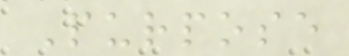Purpose
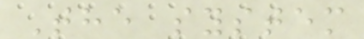The system
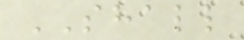SHALL
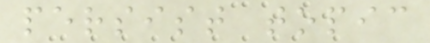persist topic
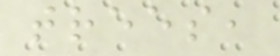trees,
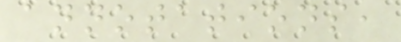annotations,
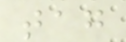tag
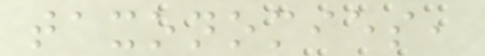taxonomies,
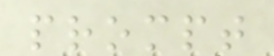prompt
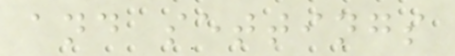and settings
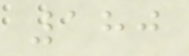180
